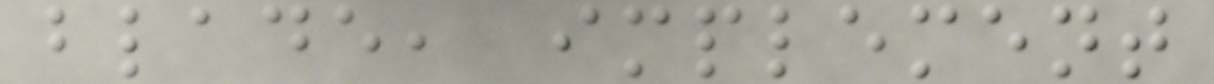blade, implement
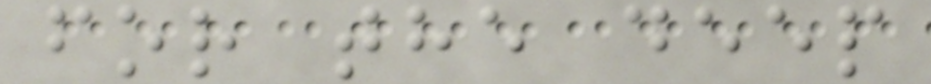for the deep
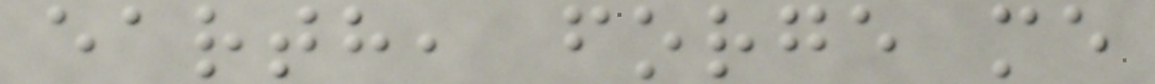earth, forge me
